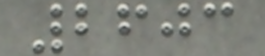2603
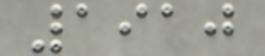1910
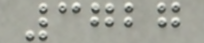3727
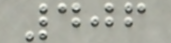406
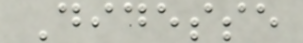Didesse
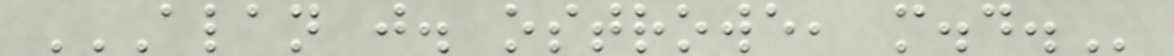ALAN J. OSTROWE, M.D.
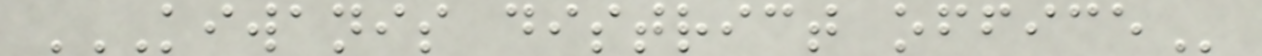KIWANIS DISTRICT OFFICE
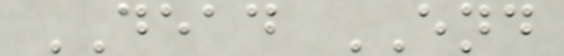DEAD END
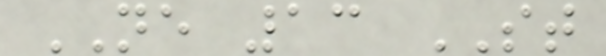NE 13 ST
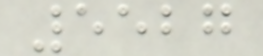5527
